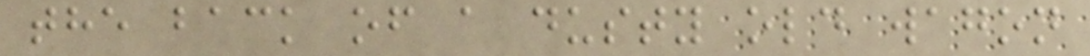the back of a dusty old wagon
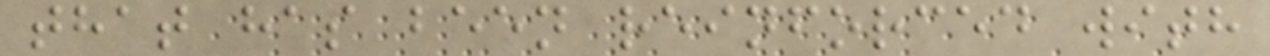that has been reinforced with
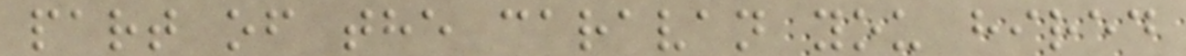part of the caravan you hired
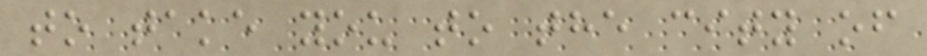to take you to the city of
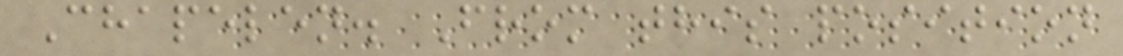Chapelen. From this position
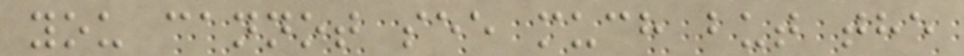you cannot see much but the
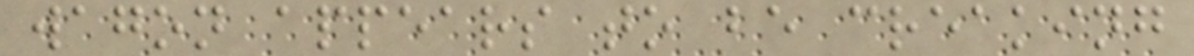wagon appears to be creaking
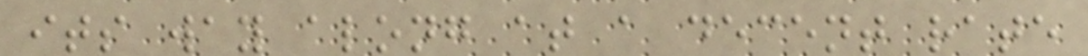its way along at a decent rate
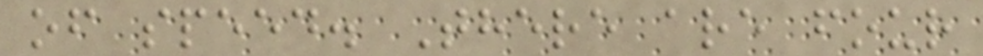of speed. There are four
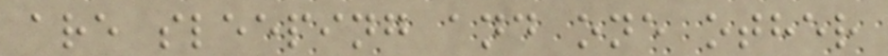are sleeping and one other
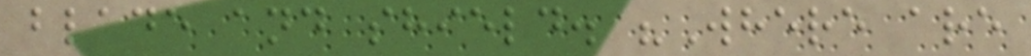blade and shield. "Where are
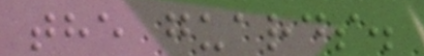the guards.
